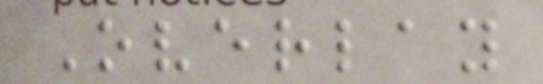Overlay
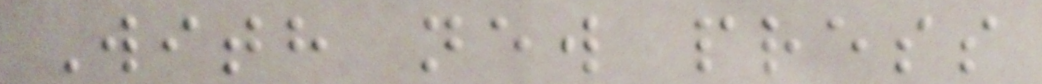With new press
